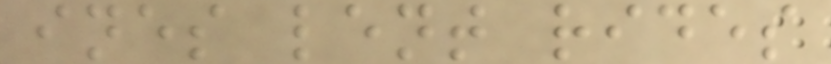ines lent rides
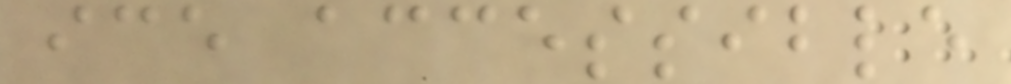ice accessible
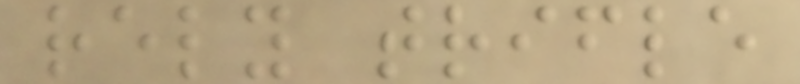rely trifle
